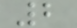2
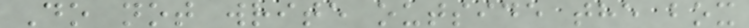Do not write outside the box
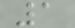1
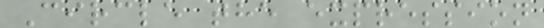Circle the expression
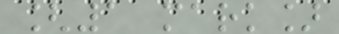[1 mark]
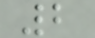2
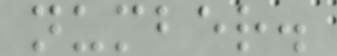number.
